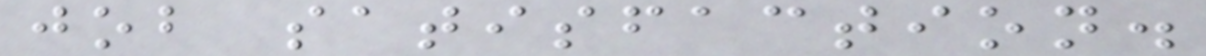job satisfaction.
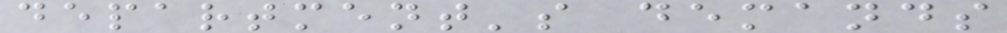department's demands
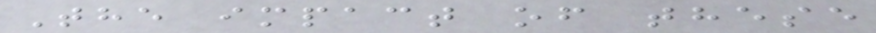The impact of these
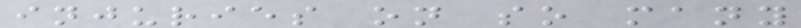injuries on so many
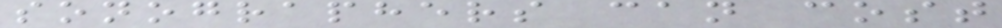sonographers can cost
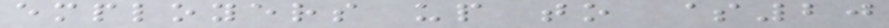employers up to $20
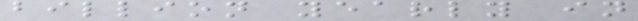billion yearly in
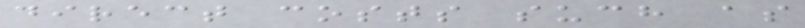direct costs such as
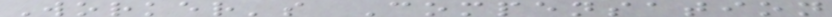Worker's Compensation
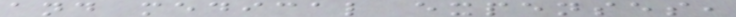and medical expenses,
